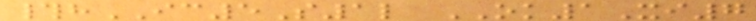#hIC5S1l OK1Xi7
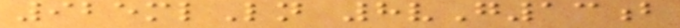925mlLn 8vG13b
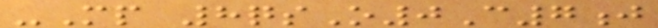-Mp 8qsO0C7j
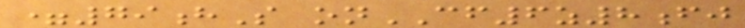=79hS onCF6z8fj
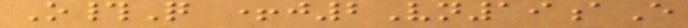O#Q +j2Vn19aE
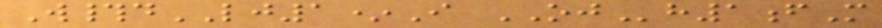W#dLJ1*I OJh1fM
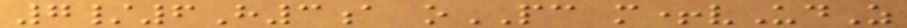7/6H3a oPC m+vUdZ
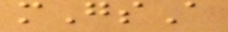mGsA
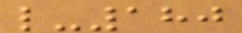l-180
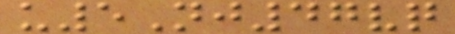u5Nj47vq
